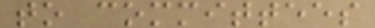to committees
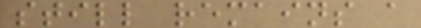still remains a
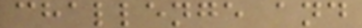challenge and
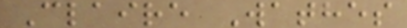Claire Wathes
